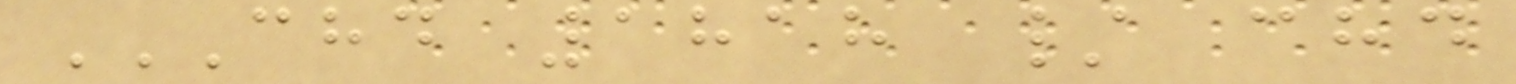CHD 1818 / CHD
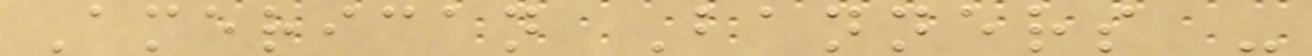American Banners -
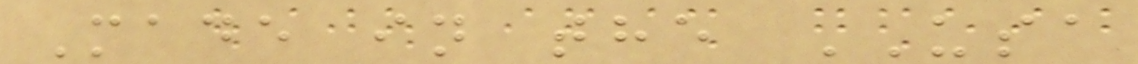Made in the USA
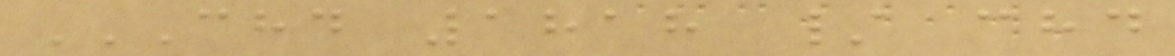CHD 1818 / CHD
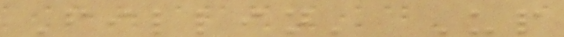Fillin' Up
